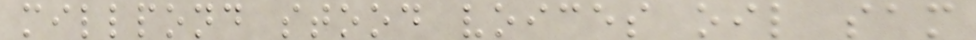millpond stood voices oil sam
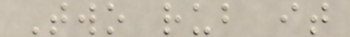Two rub it
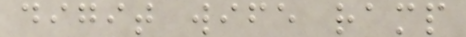digit wife ramp
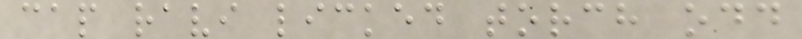cap ravi licked torch odd
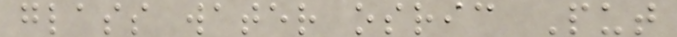glass water osric Put
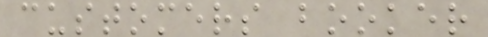customers booker
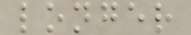longer
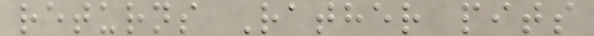returns Rather pits
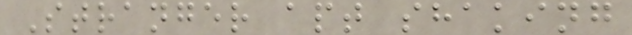Stranger apt shaking
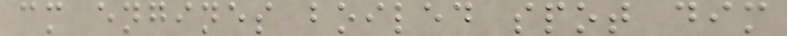cm engines boiled spot dim
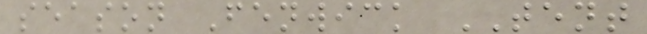season Fenwick TENT
